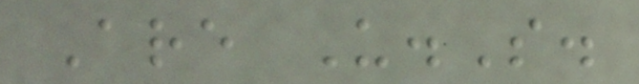Are U.S.
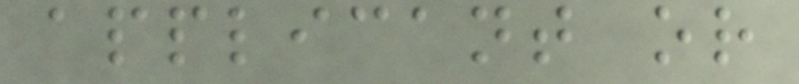applicant or
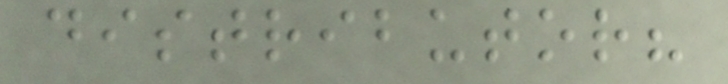distributor?
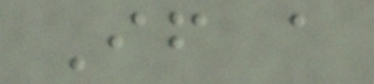If a
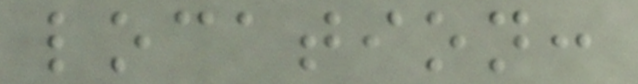location:
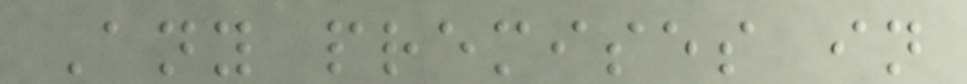Any premises in
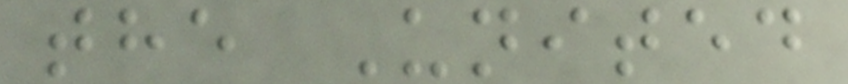the United
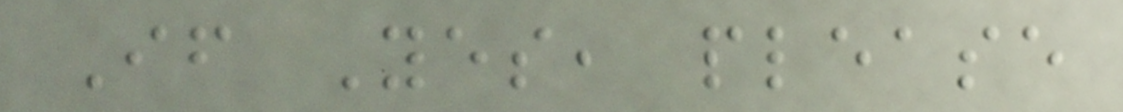If Yes, please
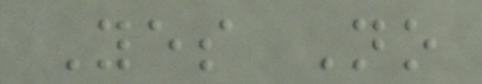Yes No
